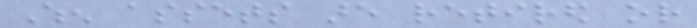When assets are retired or
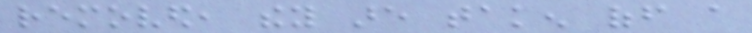removed, they are taken off a
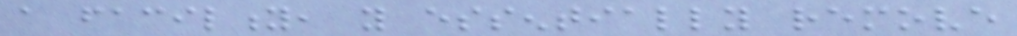a facility, you essentially remove
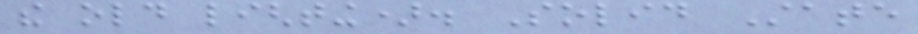the old lighting). Solid State
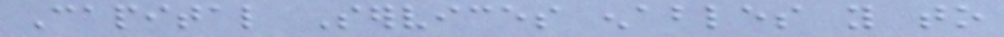Capital Services enables you to
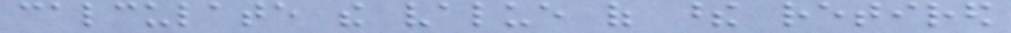calculate the value of these retired
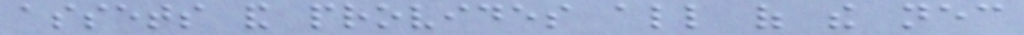assets and provides all of the necessary
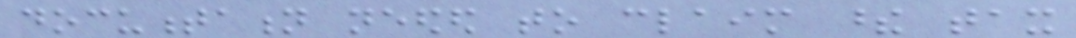documentation needed to claim these tax
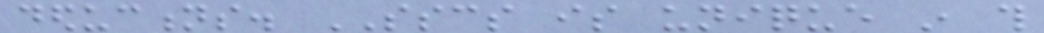deductions. SSCS is unique in this
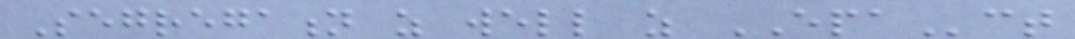Segregation as well as EPAct
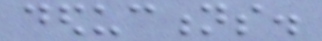deductions.
